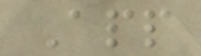App
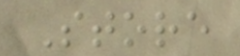Store
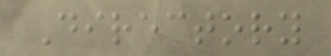Directory
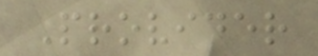Provider
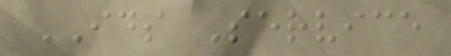IDS Service
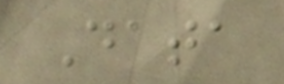Data
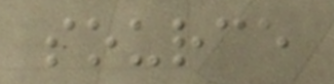source
